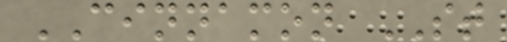CINNAMON ST
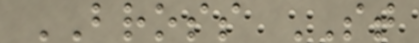BROSS ST
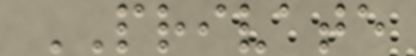PRIVATE
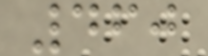460
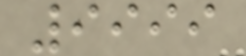9999
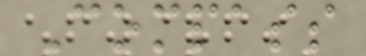Compass
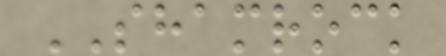SHAMROCK
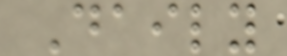Daily
